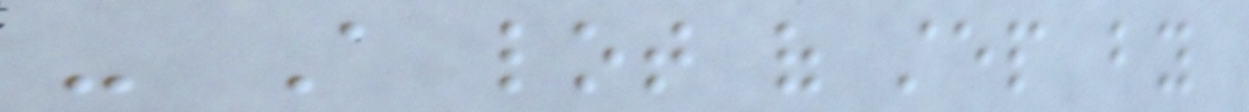- A lot of step by
